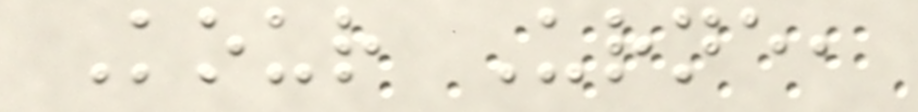Kour Urne,
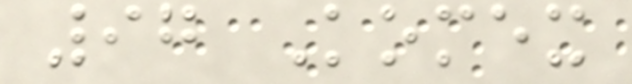97 Komex
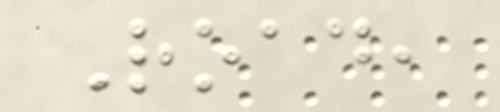Road,
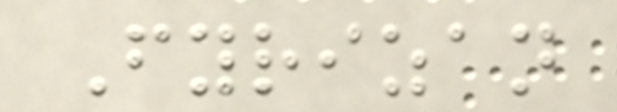Fyrizan
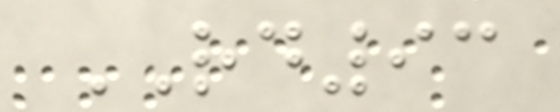RD93
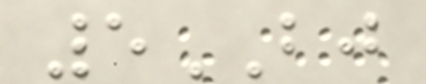5BJ
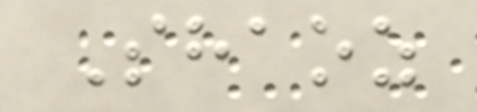Shaoz
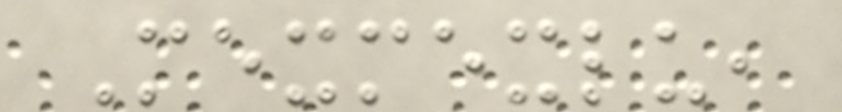Mexmexlu,
